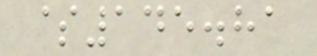$145.81
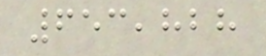653,828
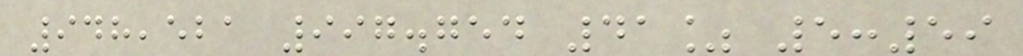948,521 997.754 41% 5:59
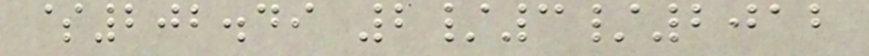$202.49 2/3/2012
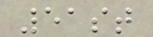51st
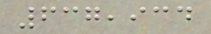637,934
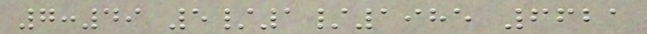7:49 5/1/1985 6621
